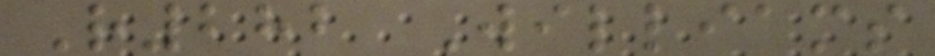R282 Williams
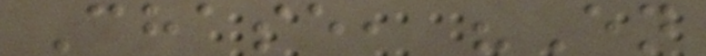Chase, "En
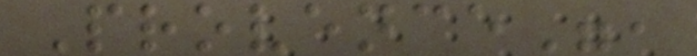Provence",
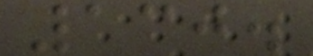130.
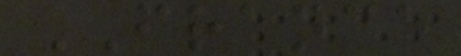FRANCE
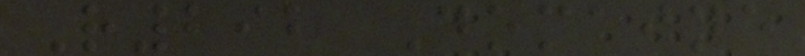R292 Domaine
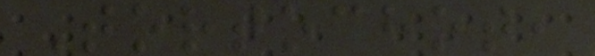Tortochot,
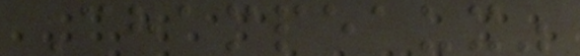Champeaux"
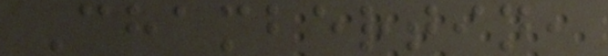Chambertin,
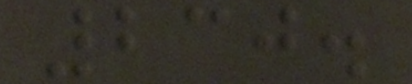230.
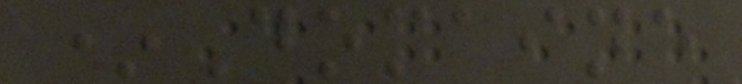*Domaine
